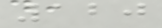120
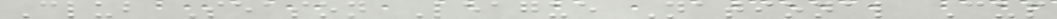Club Season League National Cup
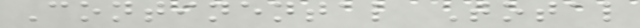Continental Total
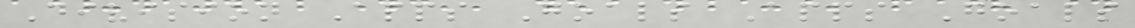Division Apps Goals Apps Goals
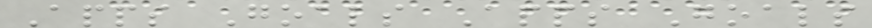Apps Goals Apps Goals
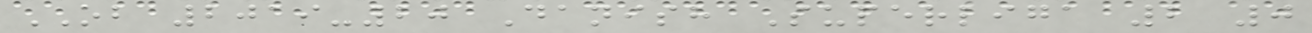OB 2019-20 Danish Superliga 2 0
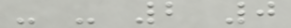- - 2 0
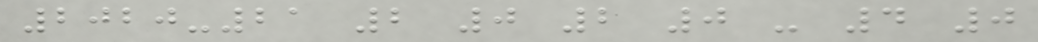2020-21 2 0 2 0 - 4 0
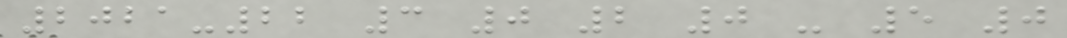2021-22 3 0 2 0 - 5 0
